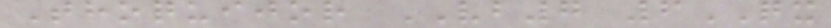Thoquijor VB7 6QX
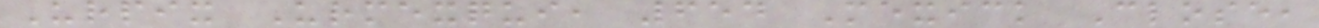Urpix Urmexqui, 654 Mexick Close,
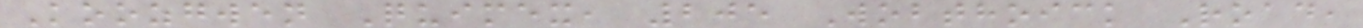Koozgwen Quimex, 205 Wobthoick Road,
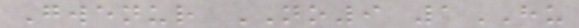Gwenur NO9 1HU
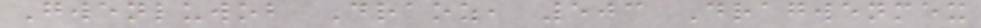Gwenluwob Draoz, 503 Dragwenmex
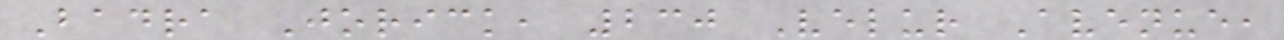Badra Jorick, 230 Velur Avenue,
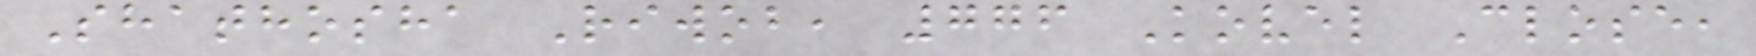Shathosha Riwob, 776 Kovel Close,
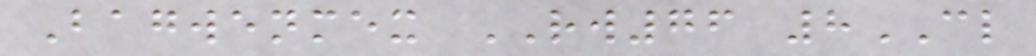Bagwenmex RW76 8CL
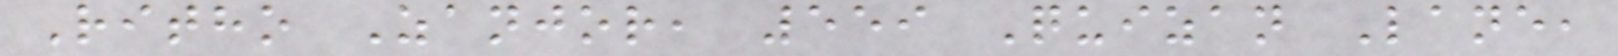Ritho Zanjor, 559 Quizan Lane,
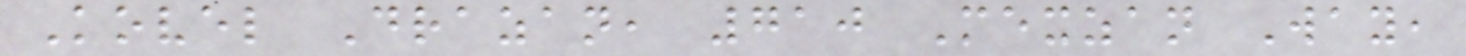Kovel Drazan, 710 Mexzan Way,
